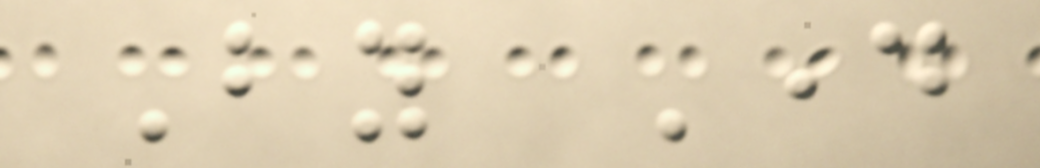By Day
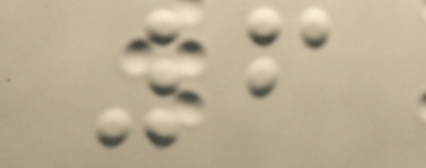6
